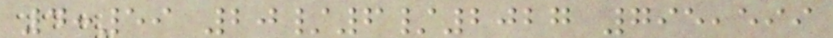4:59 20/6/2027 795,599
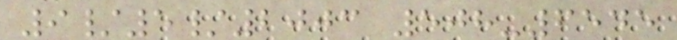9/5/2003 508-6545
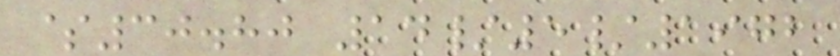$30.80 14/5/1972
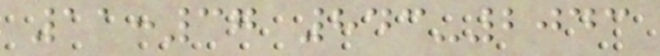11:37 843-2043
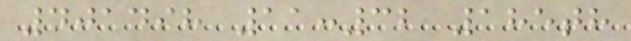401498 11:32 185th
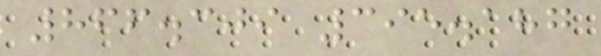866.309 395.187
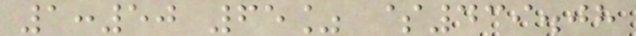1:50 65% $439.08
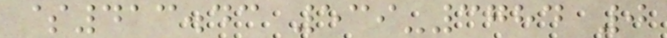$413.43 539-3784 0
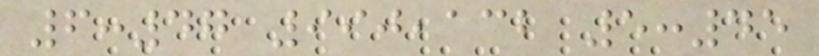6:47 990,132 5:45
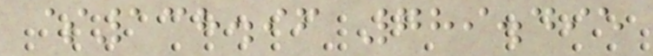$138.96 789.495
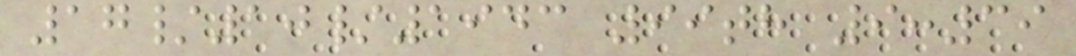17/10/1943 99th 9:39
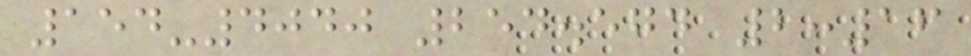154-4040 254.574 2:16
